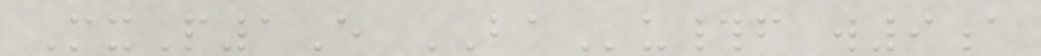MxP1E BAu#f w9a
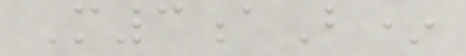M3aB*
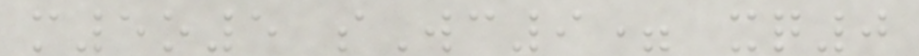m5o5 sWc9= xq0
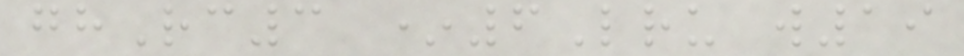ghRc3 *6Lru w19
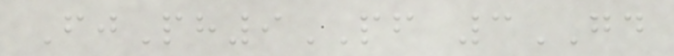FjPh9PF 3GD
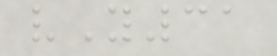vY31
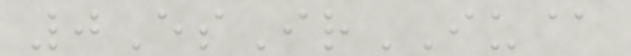0EsIrIU@
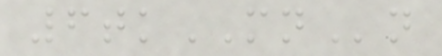6tkMNn
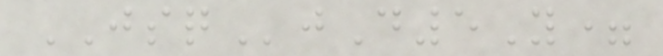JSQjD5Y=
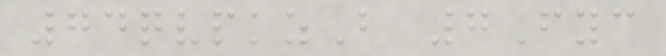74qvpkzB 7Fyc
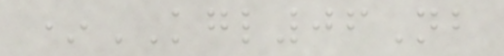*KGL06Nb
